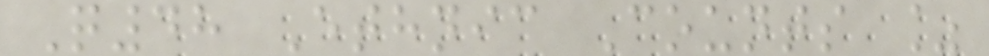Q48 Ethnic Counts %
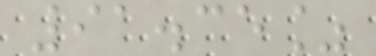91.35%
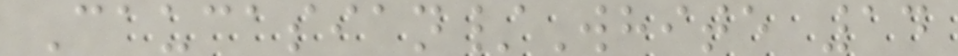Caucasian/White 14
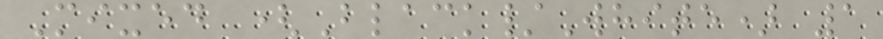Mixed (Black/White) 1
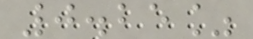0.25%
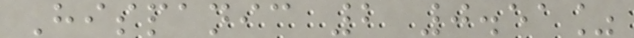Hispanic 2 0.51%
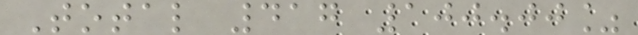Total 417 100.00%
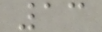13
